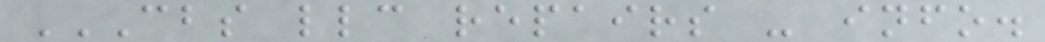CBS LLC REPAIRS - INFO.
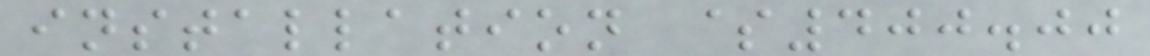installation $400.00
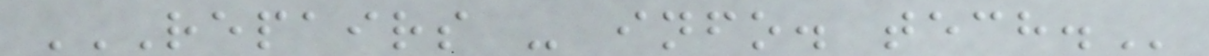REPAIRS - INFO. TECH.
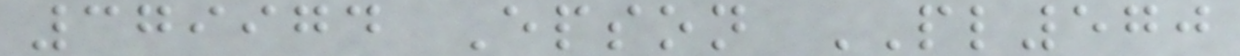379974 Epson PL570
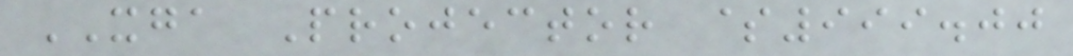XGA Projector $999.00
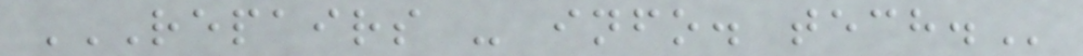REPAIRS - INFO. TECH.
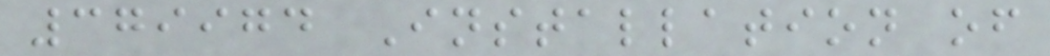379974 Installation of
